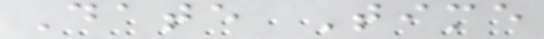Date Time
